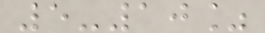5-10%
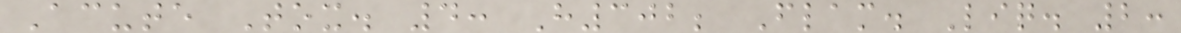Acute Tox. 4: H302; Flam. Liq. 2:
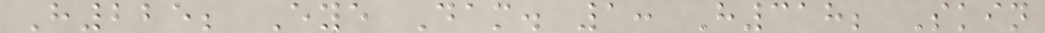H225; Eye Dam. 1: H318; Skin
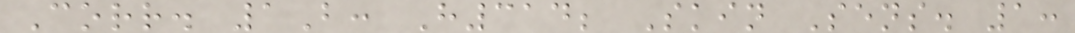Corr. 1B: H314; Skin Sens. 1:
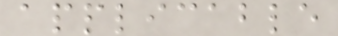applicable
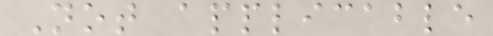Not applicable
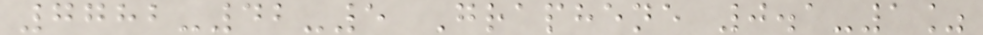7782-42-5 Graphene 0.1-1%
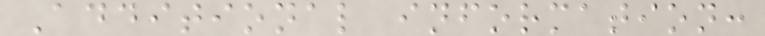Additional information:
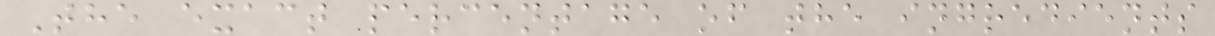The exact percentage of the ingredients
